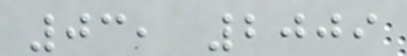03, 2009
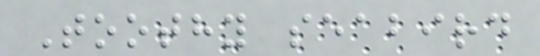Toothy seabird
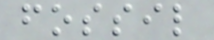fossil
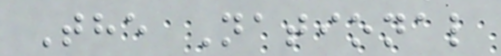The National
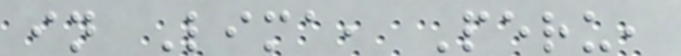in Lima, Peru,
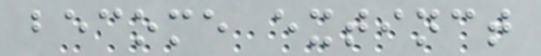become extinct
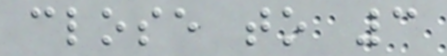close to 3
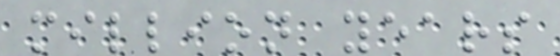million years
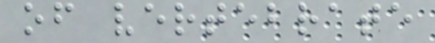of vertebrate
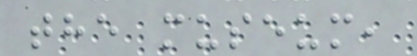the museum,
